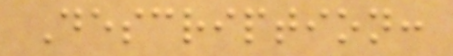Description:
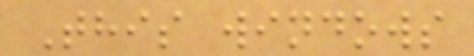This windows
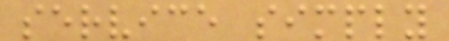service simply
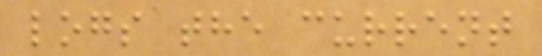logs the current
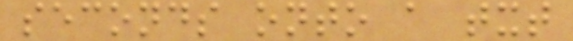seconds onto a txt
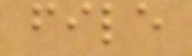file
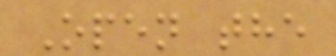Open the
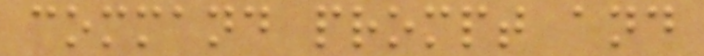command prompt and
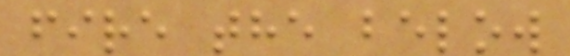fire the below
